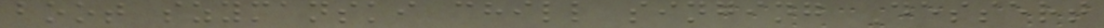boot szymanski chill singing Dessert
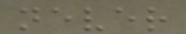never
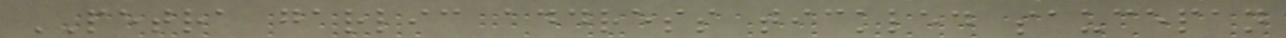PETRA garlic address tickled saucepan
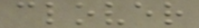clover
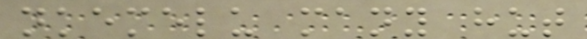nkemelu many hut
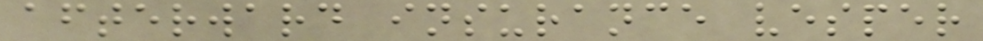afterward insurance vesper
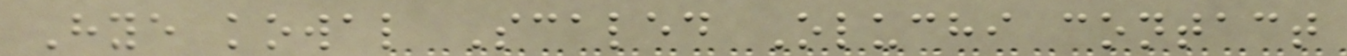Hye kowal Scaled Oluchi contact
